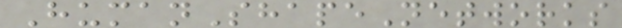HumanShapeNetworks
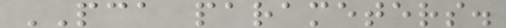PCA parameters.
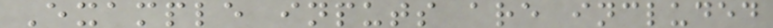Example inputs are included
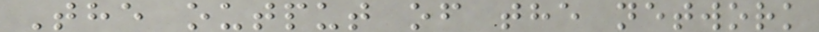The output of the network
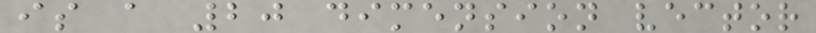is a 20 dimension vector
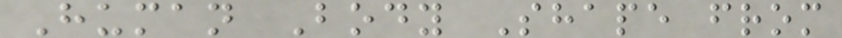Human Body Shape from
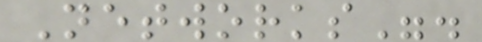Networks".
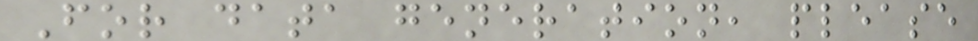For data generation, please
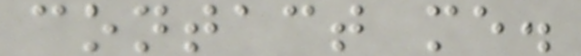contact me.
